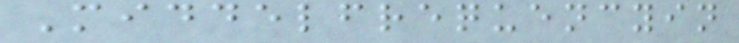Middelfrequencyin
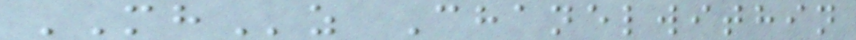MHz Chanelwithin
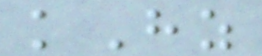kHz
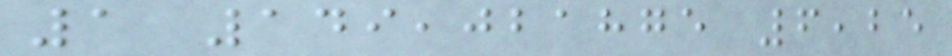1 149,021875 6,25
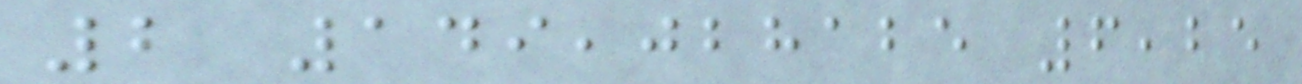2 149,028125 6,25
